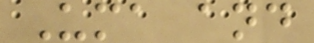Uma and
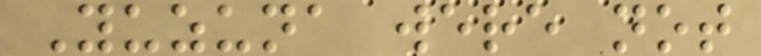Yuzuna were not
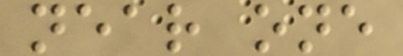near one
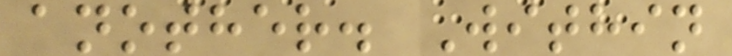another. Within
